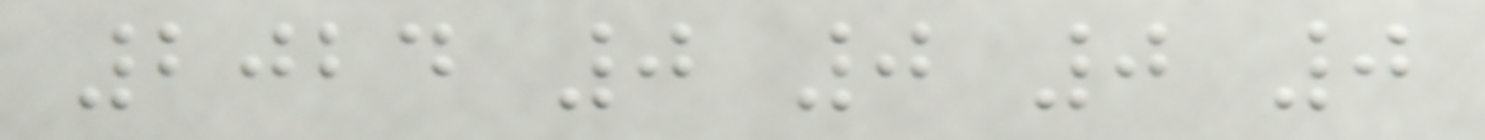2024 0 0 0 0
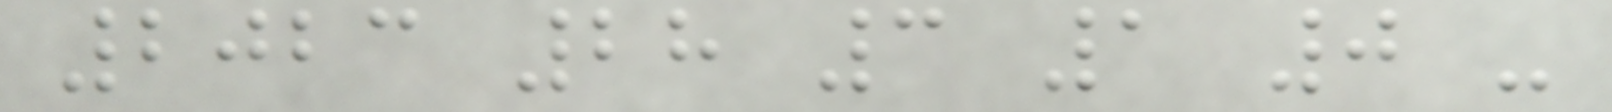2023 28 3 1 0 -
